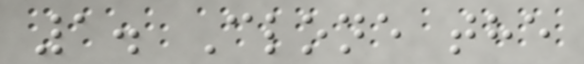1. Clone the
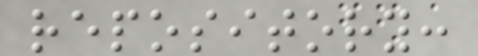repository:
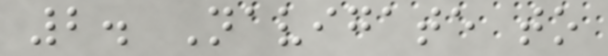2. Navigate to
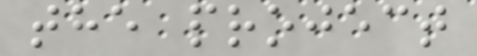the project
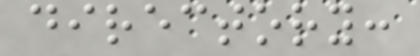directory:
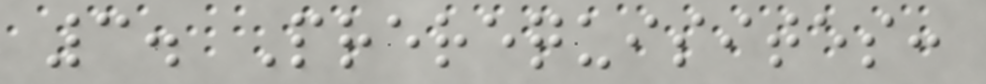3. Prerequisites:
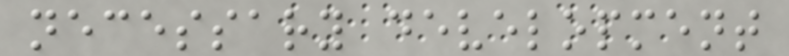necessary development
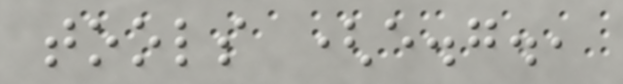tools (e.g.,
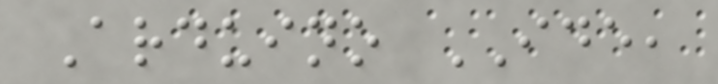Arduino IDE,
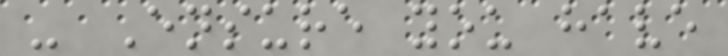- Ensure you have
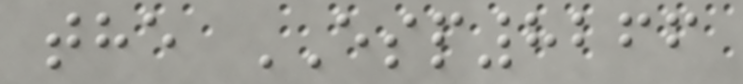the ESP8266
